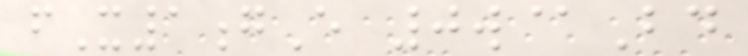fX1gE 0w@Bd
